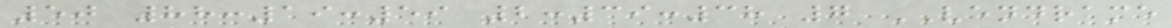50 88:19:59 2:39:38 7 VENDRAME
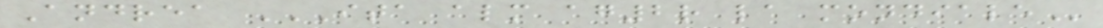Andrea ITA ALM AG2R LA MONDIALE
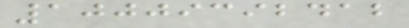10009392412
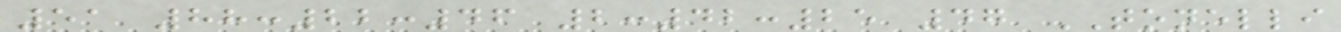51 88:22:46 2:42:25 47 TONELLI
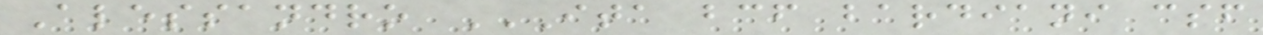Alessandro ITA BCF BARDIANI CSF
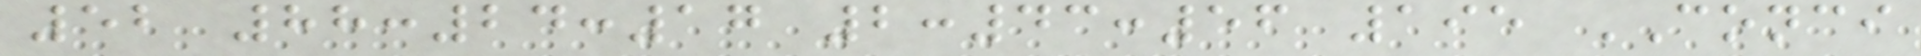52 88:24:17 2:43:56 195 CONCI
